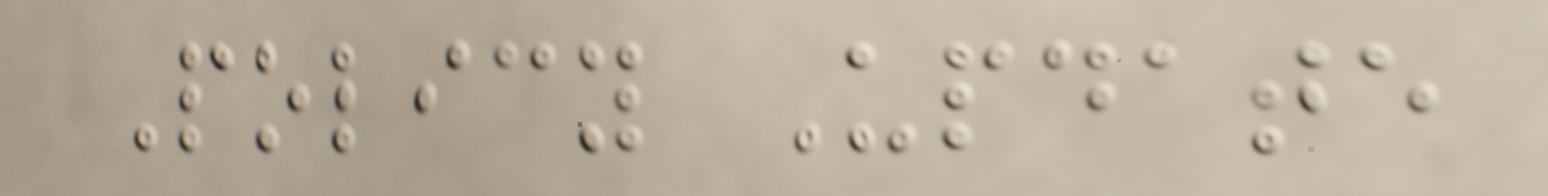Policy Update
